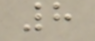8
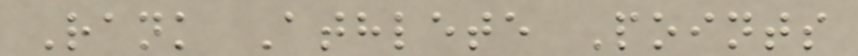Rank Athlete Points
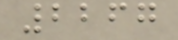2267
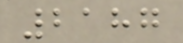2187
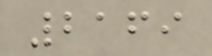2169
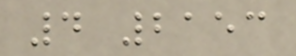4 2153
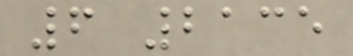6 2135
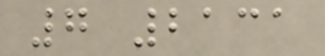7 2131
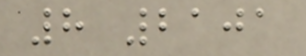8 2101
